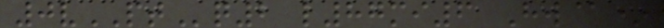0vPTq2 l87mi6 Hw@*
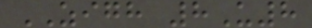ZIGH 8U8
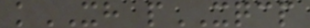kXH pXQCP
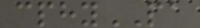cphyPA
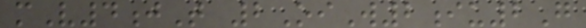mV4jT 2OiW2iu2G
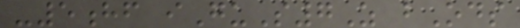-5hf iGuS7Z bOds
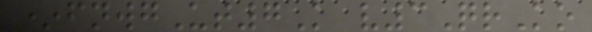*fnwgUt7K v3QrKo
